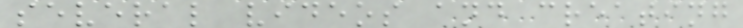several videos and creating
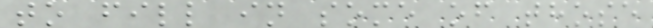to fill in some of those
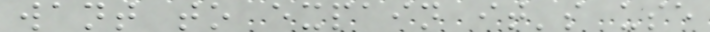want to expain it's use
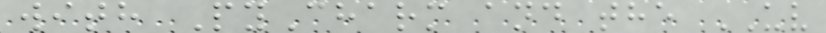with PyCharm and the UV
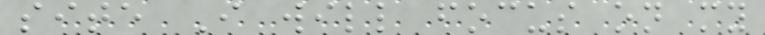site I will focus on my
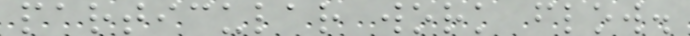particular work flow.
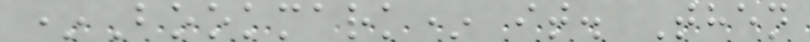*Bookmark* it. Then
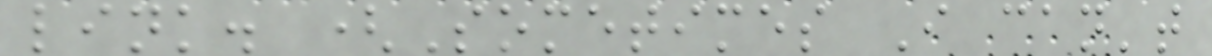link. (Sometimes I can't
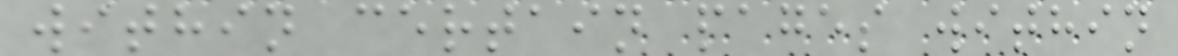within certain pages within
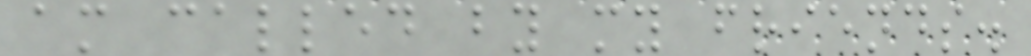am called by my friends.
